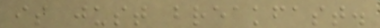is just breakfast.
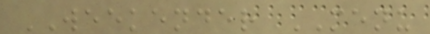WEEKENDER MENU
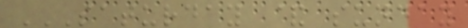SATURDAY & SUNDAY
